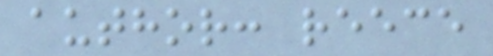author: reece
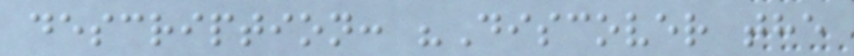description: "Discover the
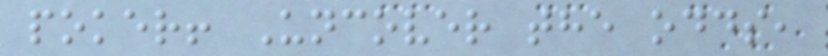poker! Uncover the odds,
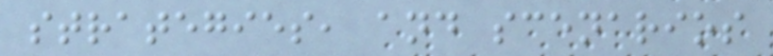strategies, and scenarios
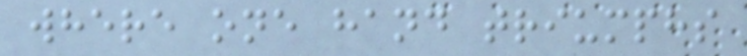where one hand triumphs
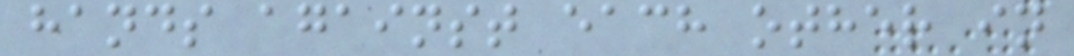hands against each other in
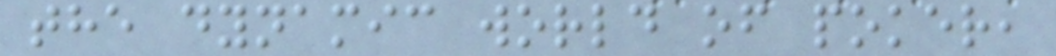the dynamic world of poker,
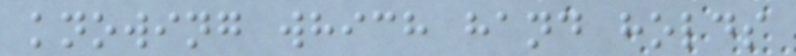knowing which hand holds
